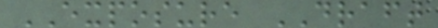EXPOSURE DRAFT
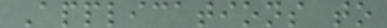Applications to
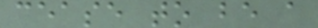cease to be a
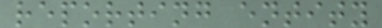reporting entity
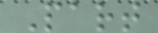Part
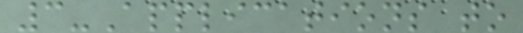3-Applications to
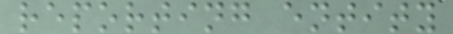reporting entity
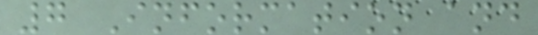7 Information and
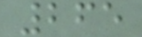265
